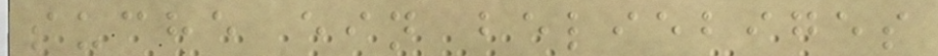suche ein beliebiges
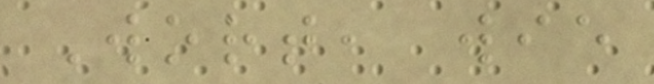Wort, wie
